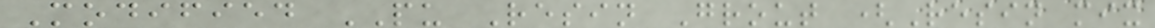Modified PU Resin Grout (Resin mix
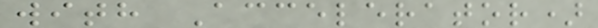with Accelerator)
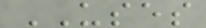USES
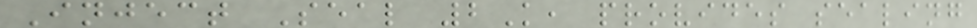Inject Seal 2K, provides sealing
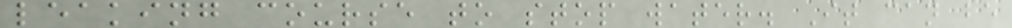leaking course to stop water. It can be
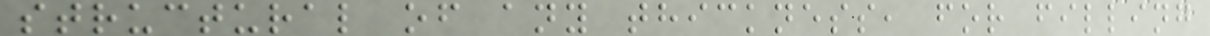structural of any thickness, for filling
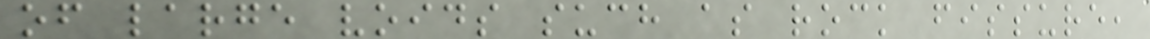of large voids such as rock fissure,
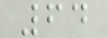64
